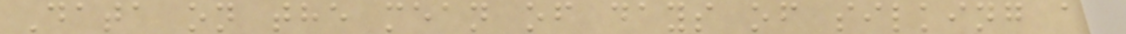Data on the mean of days of silking as
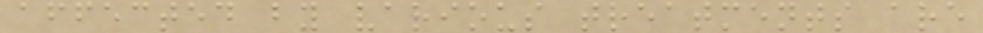affected by various treatments are
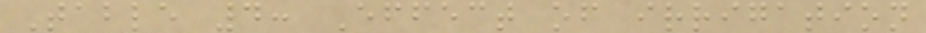Table 4: Effect of irrigation
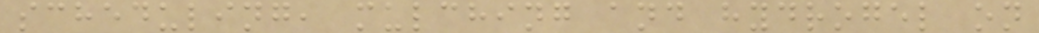scheduling, mulching and hydrogel on
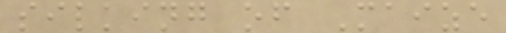silking of Maize
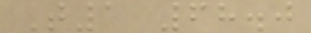T1 68.0
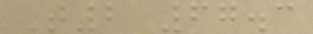T2 67.3
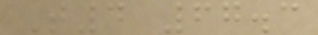T4 67.3
